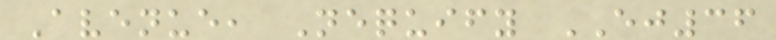Avenue, Nequify EJ36
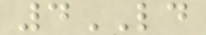4LD
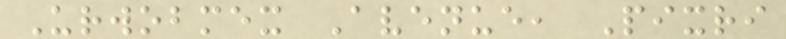Urwobmex Avenue, Pixri
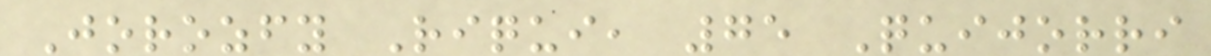Jorozfy Riqui, 75 Quijorri
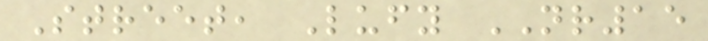Street, Lufy NR15
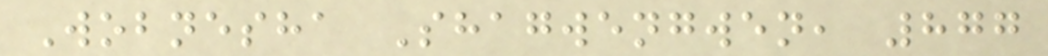Wobnesha Shagwengwen, 877
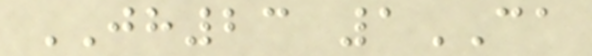JH23 1CA
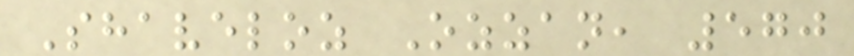Shaveloz Ozzan, 570
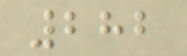282
